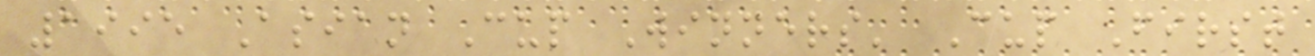1995 Asian Cup Winners' Cup First
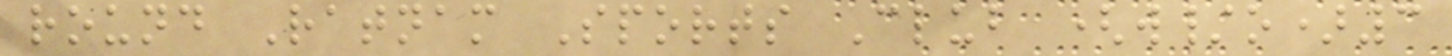round Ratnam Sports Club (w/o)3
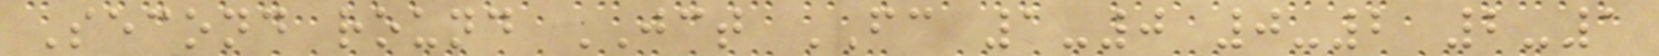Second round JCT FC 1-0 0-2 2-1
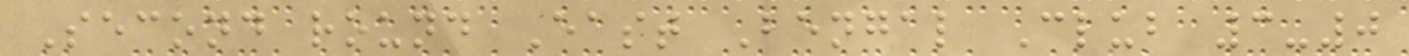Second round East Bengal Club 3-0
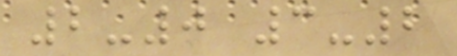2-0 3-2
